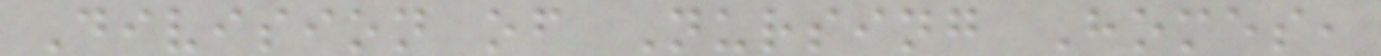Division of Nursing Homes,
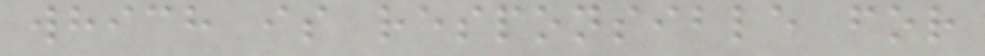which is responsible for
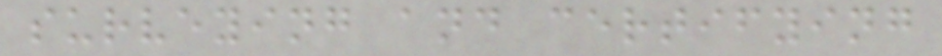surveying and certifying
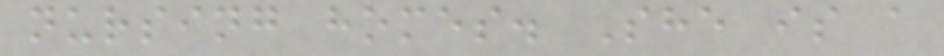nursing homes. She is a
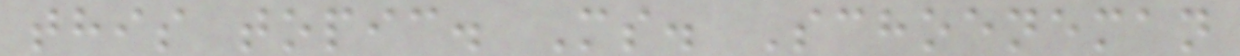this topic. Ms. Schoeneman
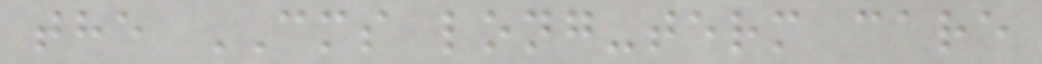the CMS long-term care
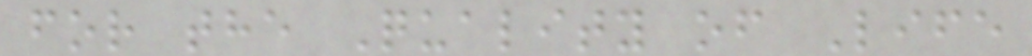for the Quality of Life
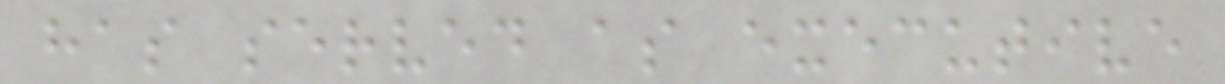has served as executive
